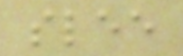slee
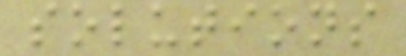solutions
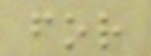for
